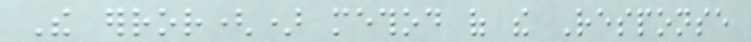The error() method of the Response
